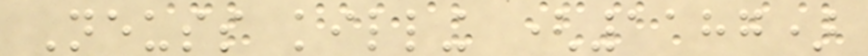Neuss killing (1187)
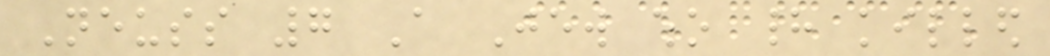Neuss 7 A Jew who had killed
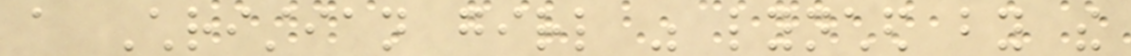a Christian girl was lynched by the
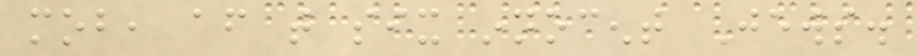mob, after that six innocent Jews.
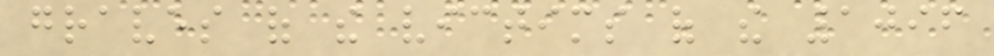graves of the victims of the 1096
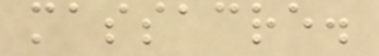massacre.
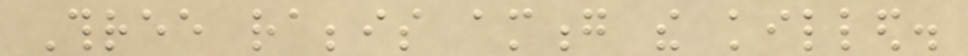Three rabbis among the killed.
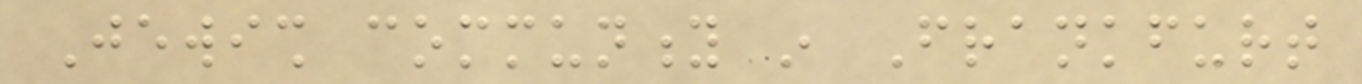Jewish community in Frankfurt
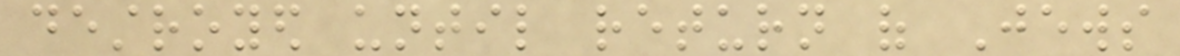destroyed until return of Jews
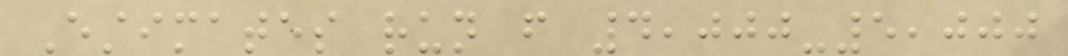Estimates run from 4,000-5,000
